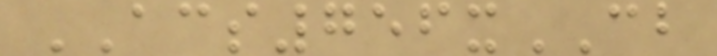ACS756xCB
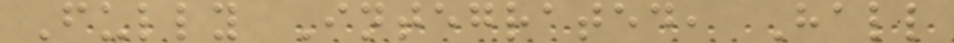Fully Integrated, Hall
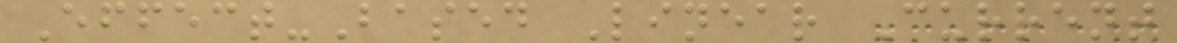Effect-Based Linear Current
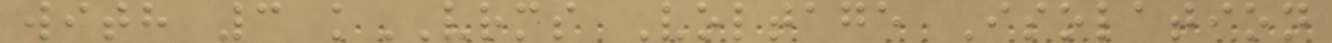with 3 kVRMS Voltage Isolation
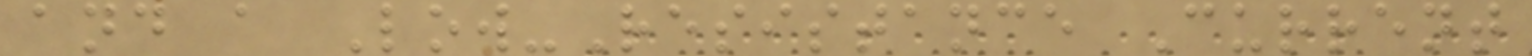and a Low-Resistance Current
